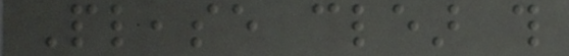Please clear this
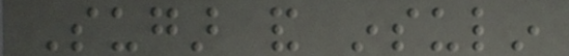Sugar and insulin
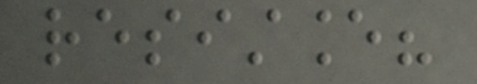resistance?
